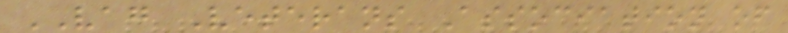VAG Veterans Association of
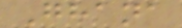Ghana
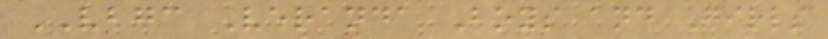VBGC Veranda Boys and Girls
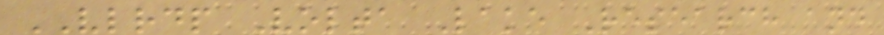VLRDP Volta Lake Research and
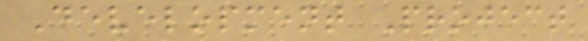Development Project
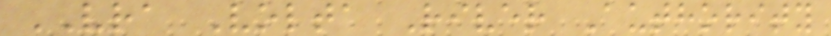VRA Volta River Authority
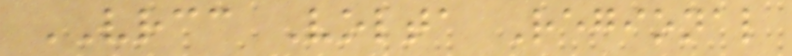VRCC Volta Regional
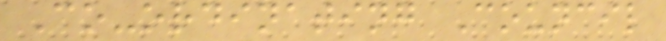Co-ordinating Council
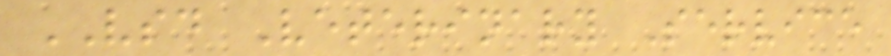VSD Veterinary Service
